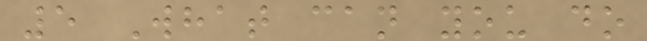5 What can you do
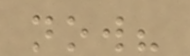now?
